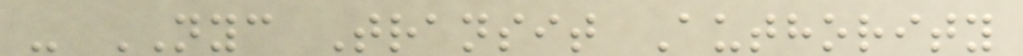- NYC Transit Authority
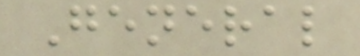General
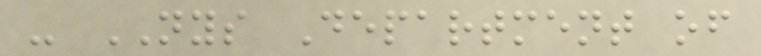- NYS Department of
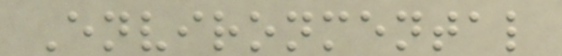Environmental
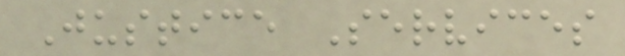Justice Services
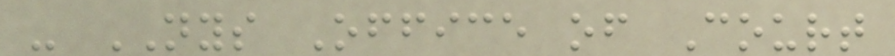- NYS Office of Court
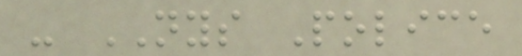- NYS Police
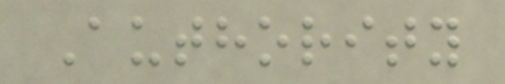Authority
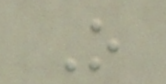O
